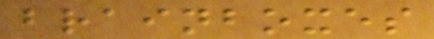brainboxes
